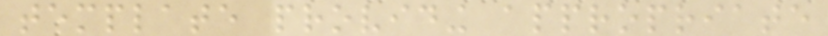template providing appropriate
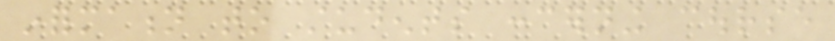information to students concerning course
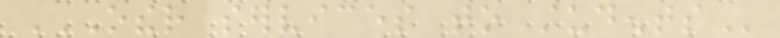OTHER SERVICES TO STUDENTS
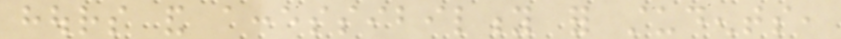hours and accessibility for students,
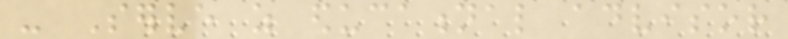- Serve as educational advisor
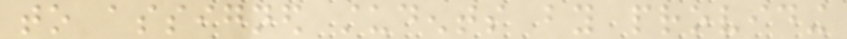to assigned students by providing
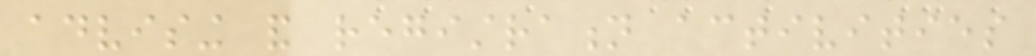advising and registration activities
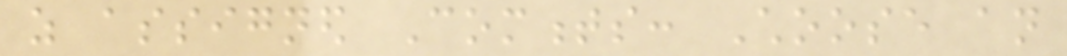as assigned Comments: Choose an
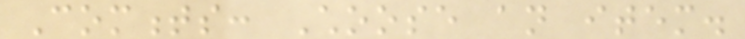Comments: Choose an item.
